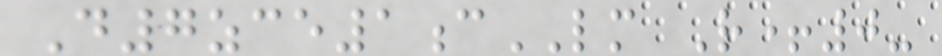D7zce1cLM R+0-
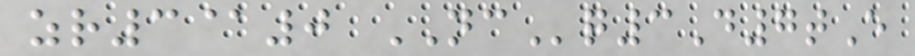zr3@0 NCq3D7tE
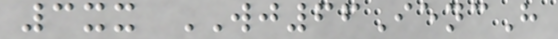3xx WJ66IencH
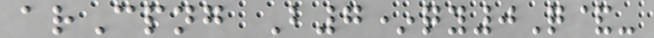arCpng B7*qy0Q&-
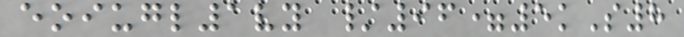eoiugl1vy /96=5kS8
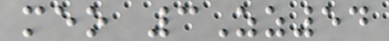meo 3Zz54
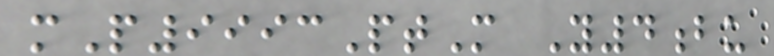mP9993PtM Y4bu
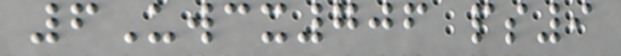6Uwcx706 ps9
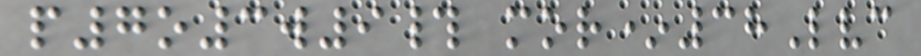p7o3w9# mor*38Lvc
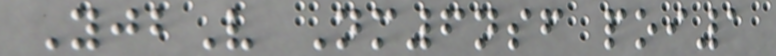YjbV Nm6nsf poi1
